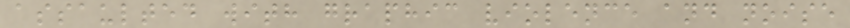assaulted with graphic violence and noise
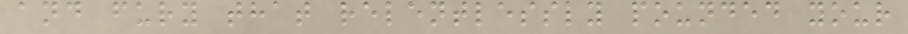and fury that relentlessly pounded your
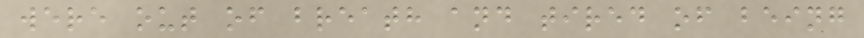were out of breath and tired of being
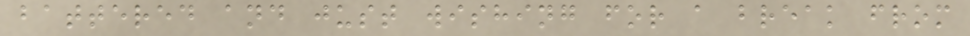battered and just wishing for a break from
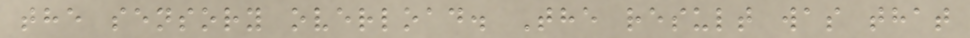the sensory overload. The result was that
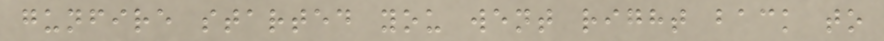gunfire started you went right back to
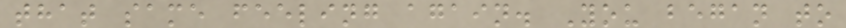that same feeling again. You began to
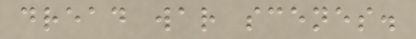dread war scenes.
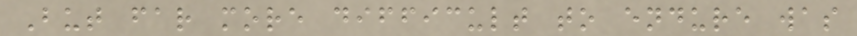But far more difficult to endure was
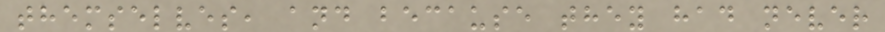themselves, and because they had never
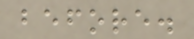before.
